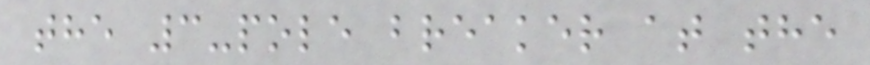the 3-pole breaker at the
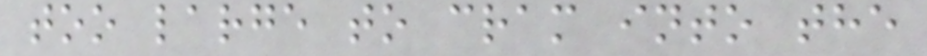too large to cram into the
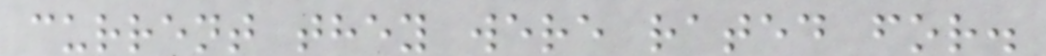current they were rated for.
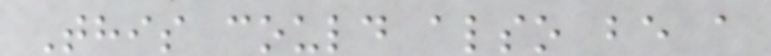This could also be a
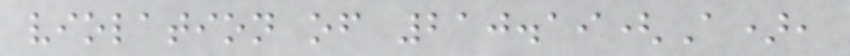violation of 210.19(A),
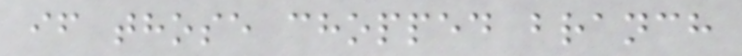if those chopped branch
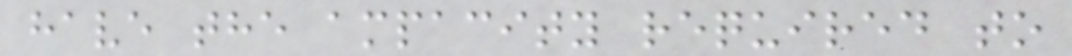have the ampacity required to
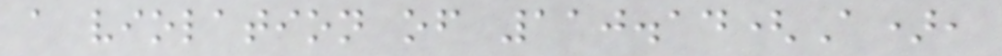a violation of 110.14(A),
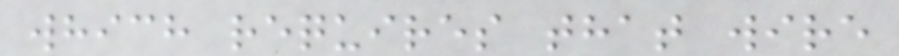which requires that wire
